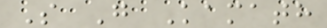S G Kamath
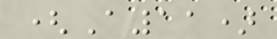(A11)
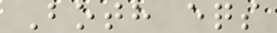Both eqs
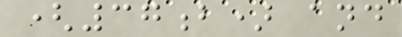(37b) and
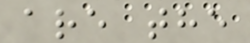are the
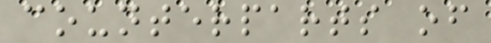counterparts of
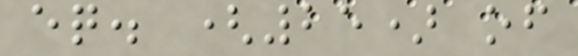eq. (25) of
